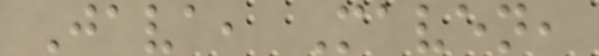Java, Maven,
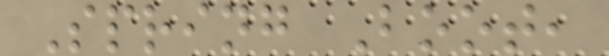Spring Boot,
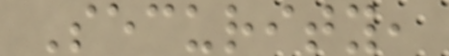Security,
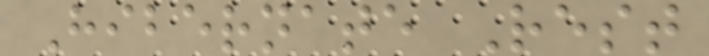Hibernate Rest
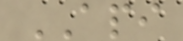API
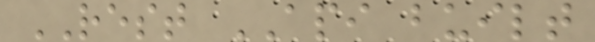REST API built
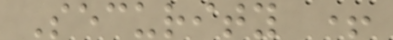Security +
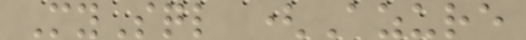MySql (Azure
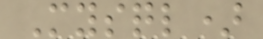Mysql)
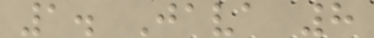1. Java 8
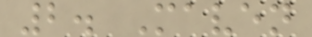2. Maven
